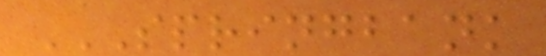SPRINGBANK
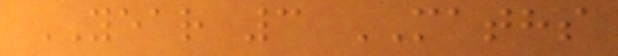YEAR 3 MATHS
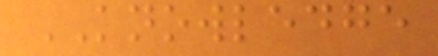KNOWLEDGE
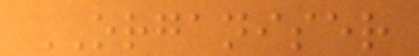ORGANISER
